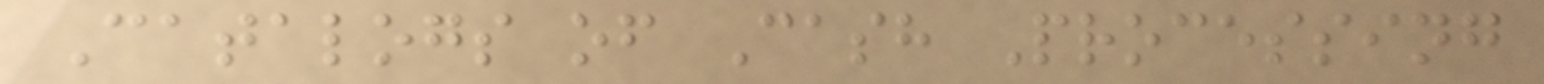Catalogs of Cash Processing
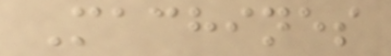Machines
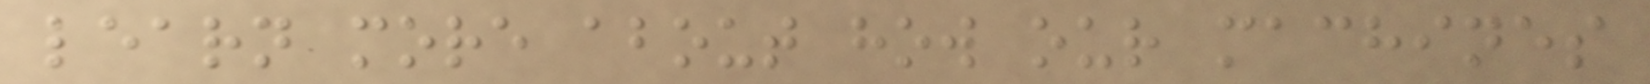learn more about how our machines
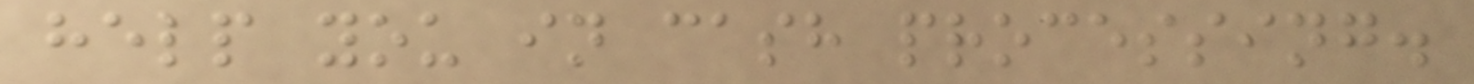help you in cash processing.
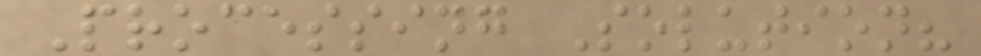Processing Solution?
